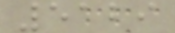5129
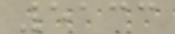5133
